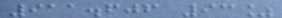911.606 93%
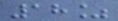18%
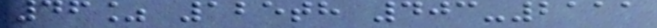46% 125th 403-2111
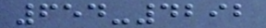654-4292
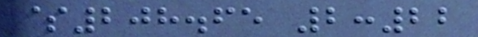$208.65 2:22
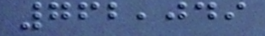762,049
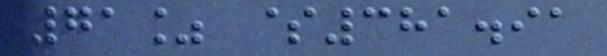71% $381.91
